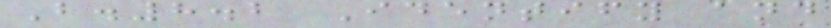B.8.2 Identify and
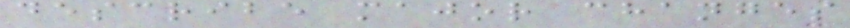describe major changes
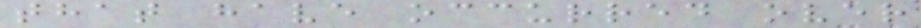that have occurred over
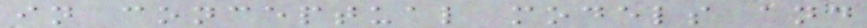in conceptual models and
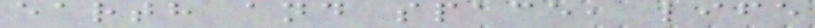earth and space, life
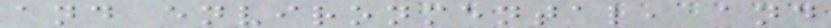and environmental, and
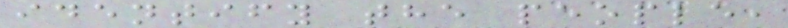identify the people,
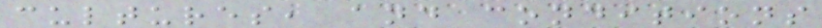cultures, and conditions
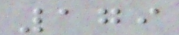179
